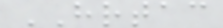HRTAC
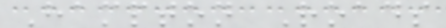Hampton Roads
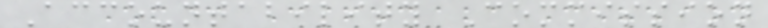Accountability Commission
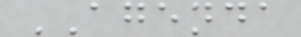AGENDA
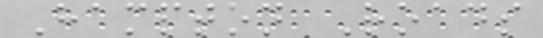Hampton Roads
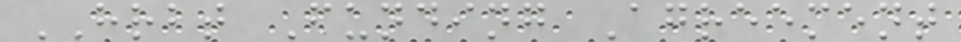HRBT Funding Agreement
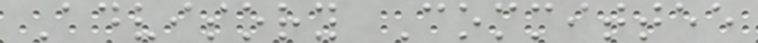Advisory Committee
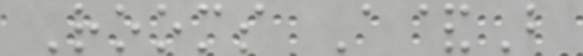Rooms A&B
